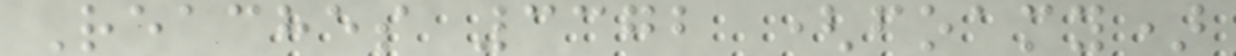Reaches 3372 (foamy)
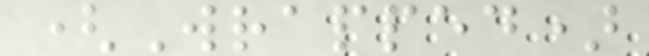(Wrapped)
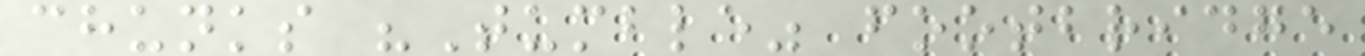chunks "Tumble" footbridge
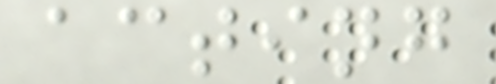acting
